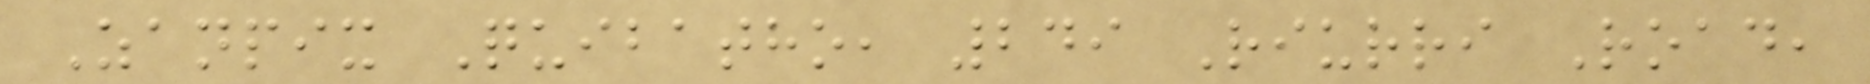Zanpix Quibatho, 249 Riurri Road,
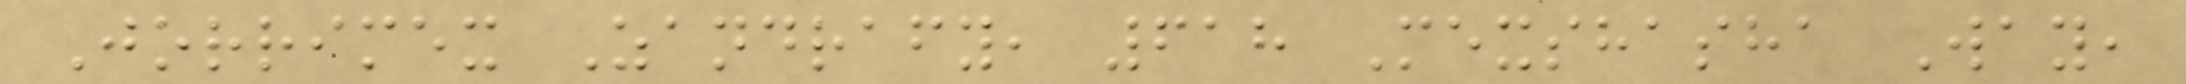Jorrimex Zandrafy, 618 Mexshasha Way,
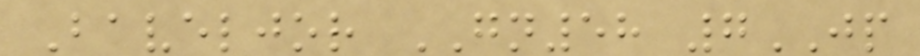Baveljor GN58 7JP
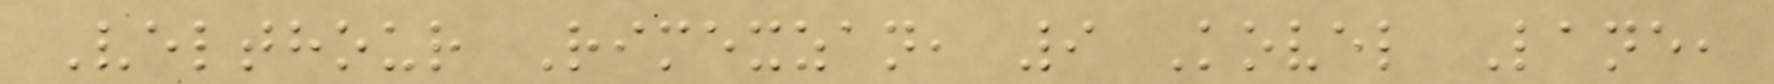Velthour Rimexzan, 9 Kovel Lane,
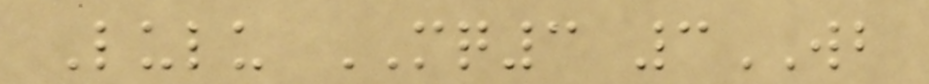Lulu MQ3 3WB
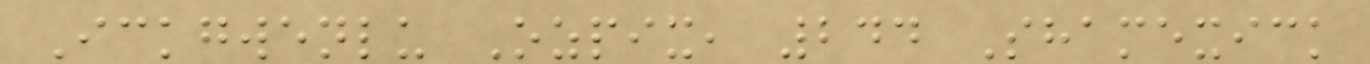Ickgwenlu Ozpix, 244 Shamexick
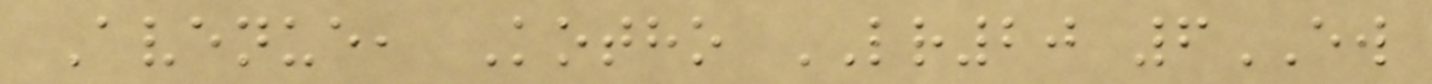Avenue, Kotho LR20 6EW
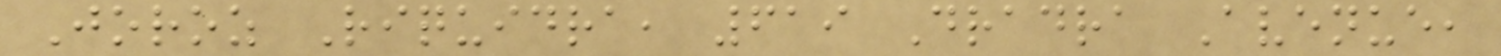Joroz Riquidra, 619 Dradra Avenue,
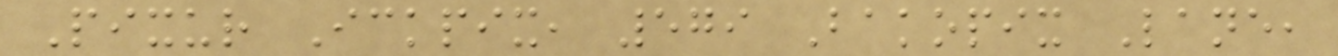Pixur Ickpix, 579 Bakopix Lane,
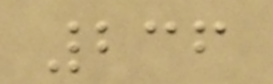236
